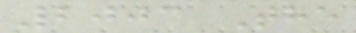2003 The
